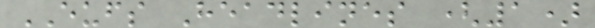EUFS Headlines (1)
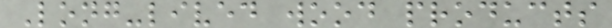Long-lived wood products
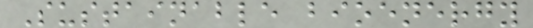Sustainable bioenergy
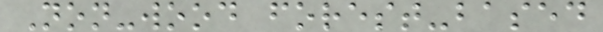Non-wood forest-based
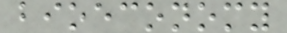bioeconomy
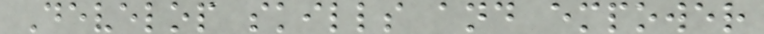Develop skills and empower
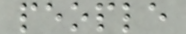people
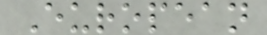European
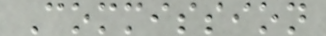Commission
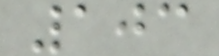103
